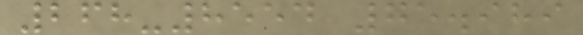268-8554 75.989
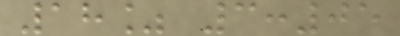18% 3:05
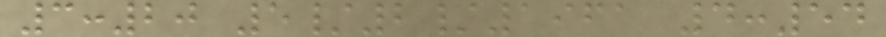3:20 5/2/1961 4:54
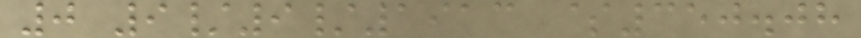0 9/9/1913 $350.08
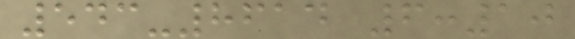543-8614 6:10
